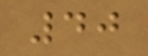40
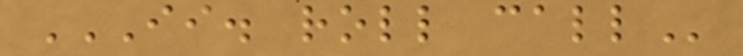II. ROLL CALL
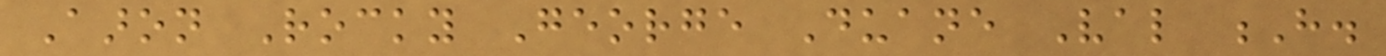Aaron Rocky George Duane Val H.
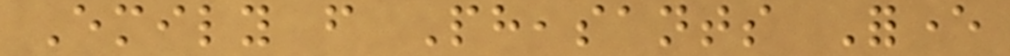Emily from Pheasants Forever
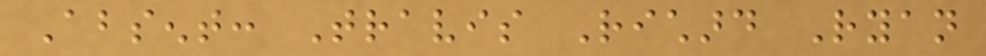Absent: Travis Richard Ryan
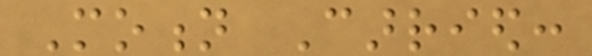Motion Carried:
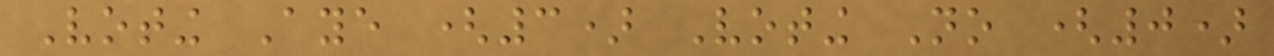Voting Aye (3) Voting No (0)
